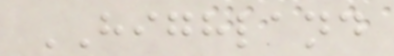HIGHLAND
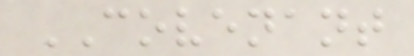COVENANT
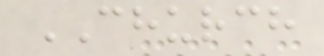CHURCH
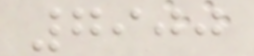7900
